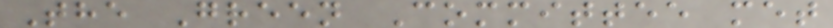The Green Committee met
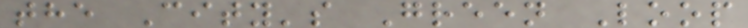the City's Green Loop
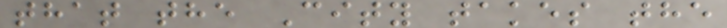that the City takes the
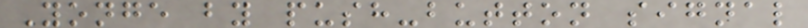Yonge by push-button signal
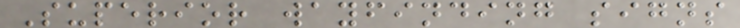Superior wayfinding signs
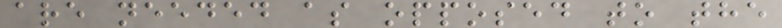are needed as opposed to the
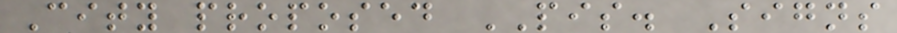City proposed PIS. Signs
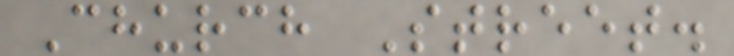Church Street.
